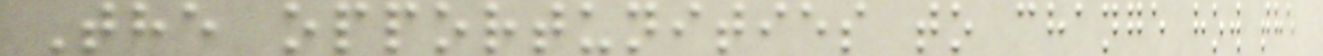The opportunities to change how the
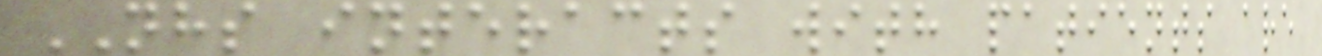NHS interacts with patients are
